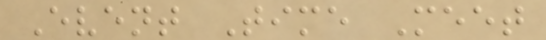Event Time Meet
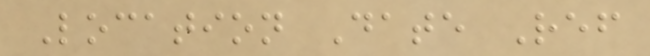Location Date Ref
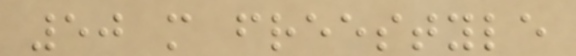50 m freestyle
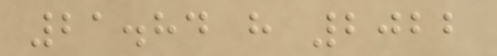21.84 h 2022
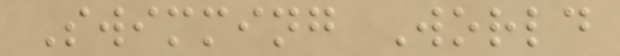Swimming World
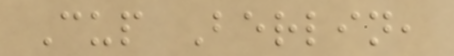Cup Berlin,
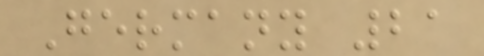Germany 21
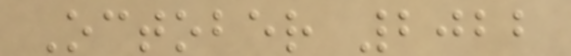October 2022
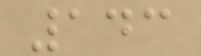143
